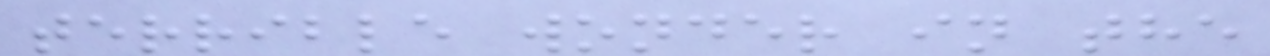terrible wonder in the
